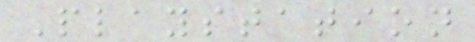Playstation
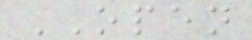OPEN
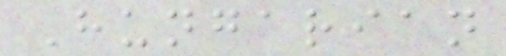Hungarian
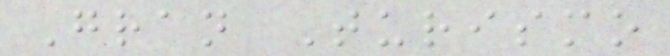Gran Turismo
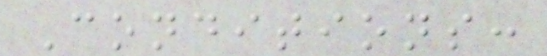Conditions:
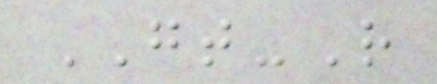GT-R
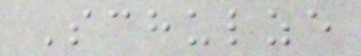Schulze
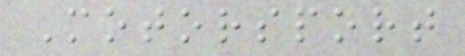Motorsport
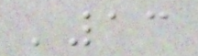'13
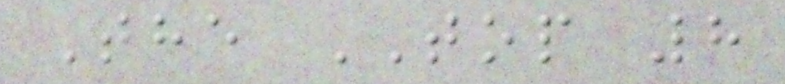The TOP 8
